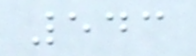543
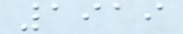1919
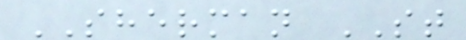SHERMAN ST
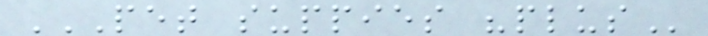PET SUPPIES "PLUS
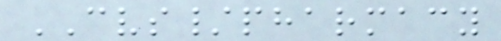CVS/pharmacy
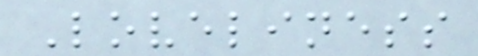Loveliness
